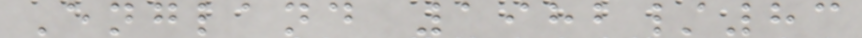England 1982/83
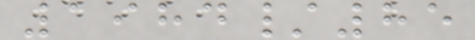1984/85
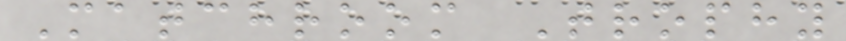Matchroom Trophy
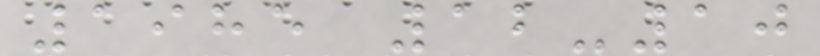1985 12-10
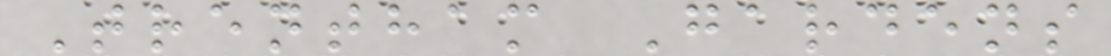Trentham Gardens
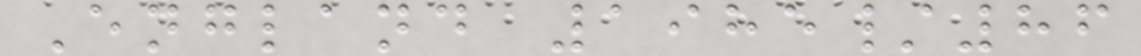England 1985/86
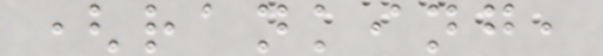(ranking,
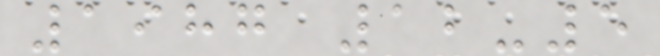1987 12-5
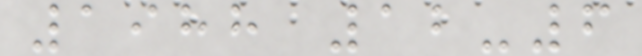1988 12-6
